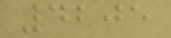4205
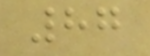87
